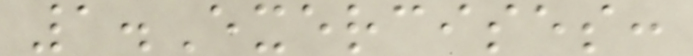1.Exercises:
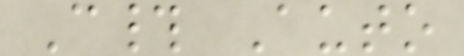C# Auto
